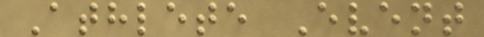Athlete Event
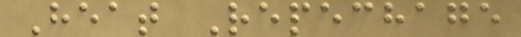Heat Repechage
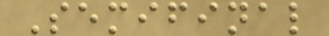Semifinal
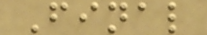Final
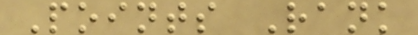Points Rank
